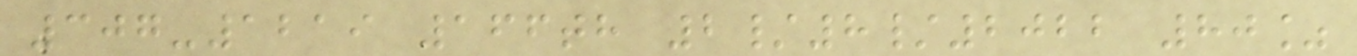307-1219 166th 2/8/2022 80%
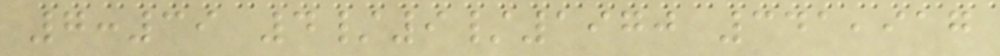7:39 4/9/1970 341,917
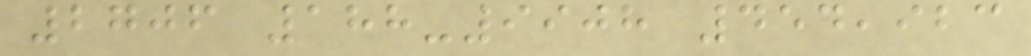2706 188-9908 454,923
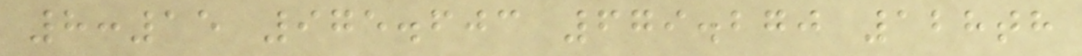8:15 975.603 679.270 128th
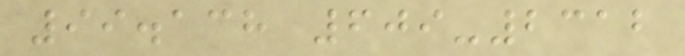99.138 609-2312
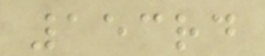153rd
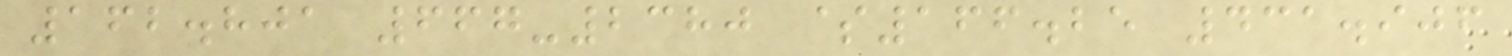162.801 667-2380 $166.25 431.906
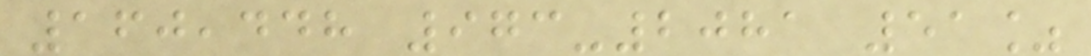160,448 973-2081 51%
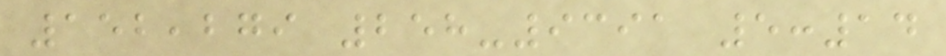152,279 258-9391 5:14
